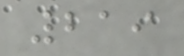219
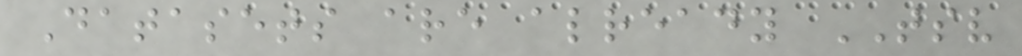Datasets are already TSV
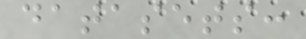datasets:
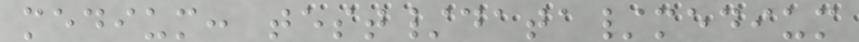medium: test/data/medium
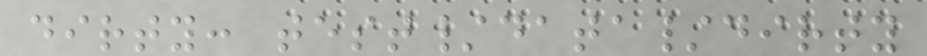dirty: test/data/dirty
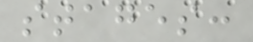stages:
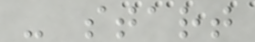- start
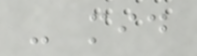- mid
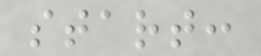start:
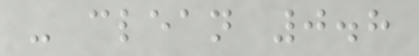- clean 0.8
